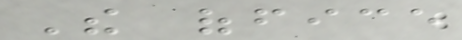The office
